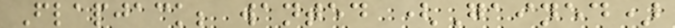Flapjack; wanted (Gained)
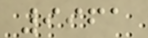9961
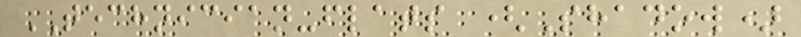TECHNICIAN-flats (Shadow)
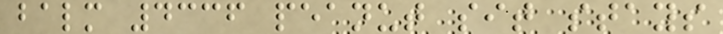balm 4336 peanut sit stays
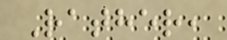Rather,
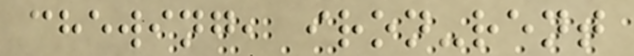chewing, iron-rent
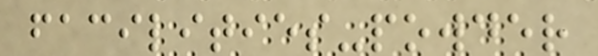facilities-powder
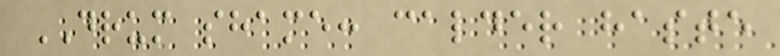DRUM shame: calder haste
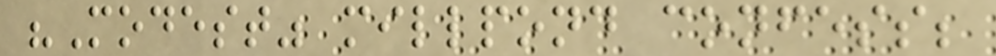"Modest" millpond confess;
